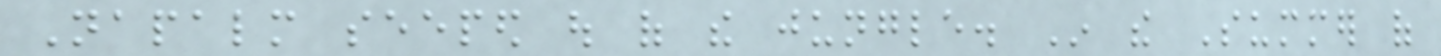Napalm seeped out of the jungle. In the Summer of
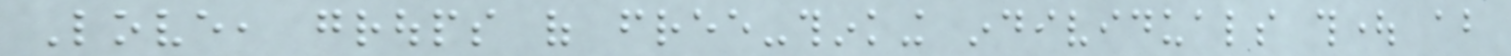Love, groups of free-thinking individuals thought about
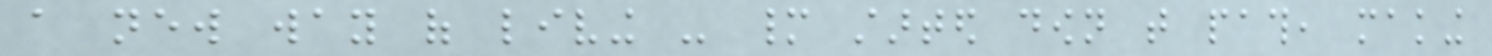a new way of living - many started down that path, making
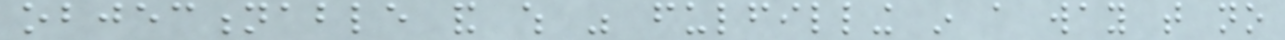objectionable and which was fulfilling in a way that no
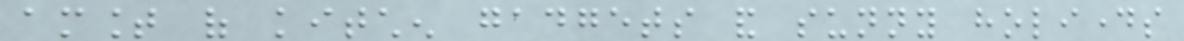amount of kitchen gadgets and sunny holidays
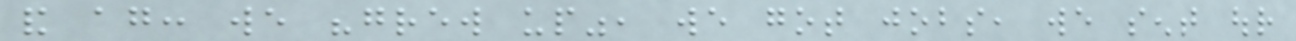and again: we "grew up", we got jobs, we sent our
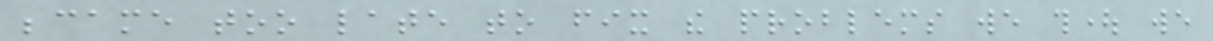became too late to fix the problems we thought we
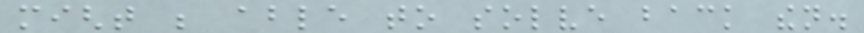might be able to solve back then.
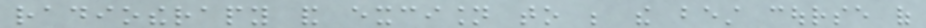radiotherapy and excision to be the best course of
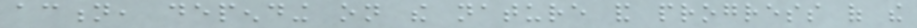action, depending on the nature and progress of the
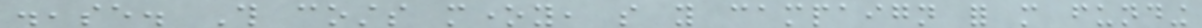disease. This costs money, so you campaign for more funding
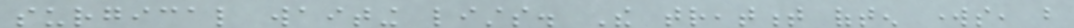surgical waiting lists. The treatment often works, but
